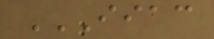IIAC
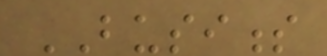BUSINESS
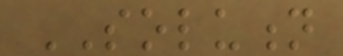SOLUTION
